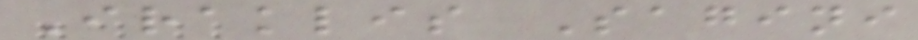Iraklis Sagini
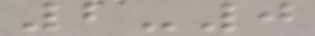2-0
